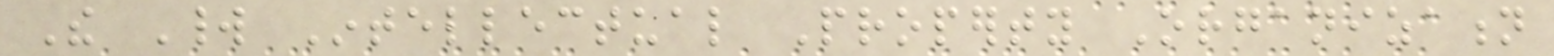The World Intellectual Property Organization
